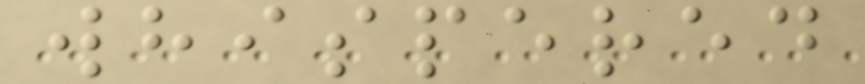whispered
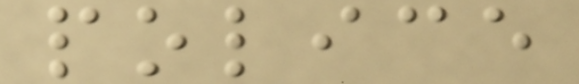police
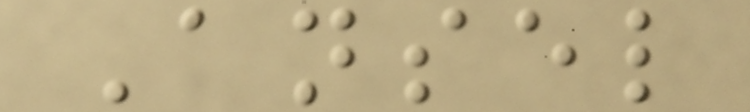Ansel
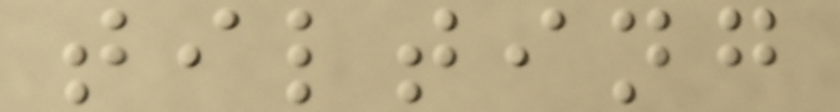tilting
